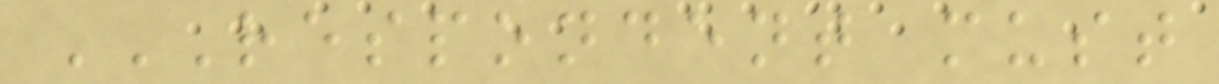RESPONDENT MUST
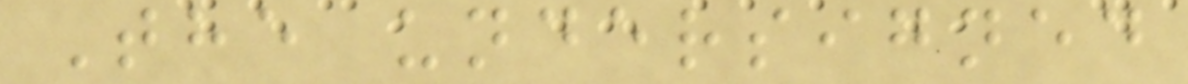The undersigned
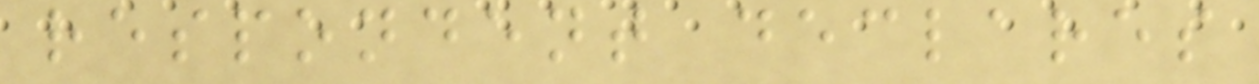respondent declares
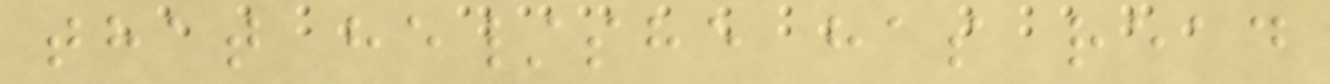that he/she has read
